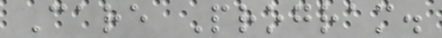Care Program.
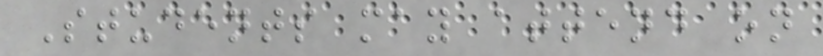Students may attend on
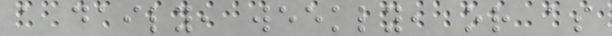a daily, weekly, or as
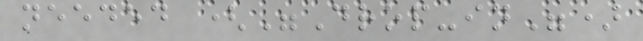needed ("Drop-in")
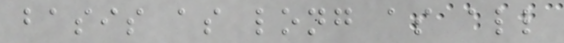basis as long as all
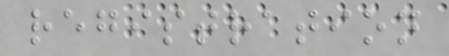registration
